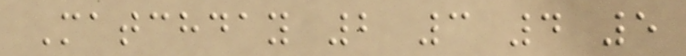Matchday 2 3 4 5
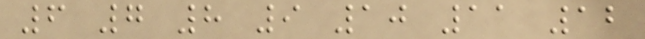6 7 8 9 10 11 12
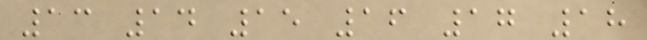13 14 15 16 17 18
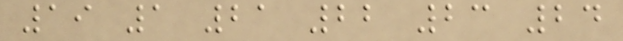19 1 21 22 23 24
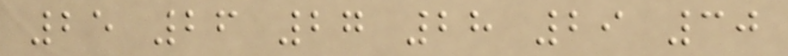25 26 27 28 29 30
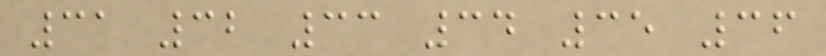31 32 33 34 35 36
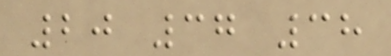20 37 38
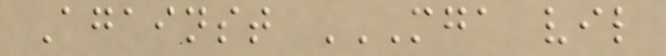Against MGA VIL
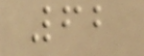62
